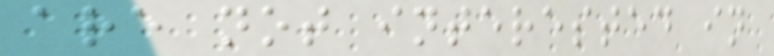are not interested in
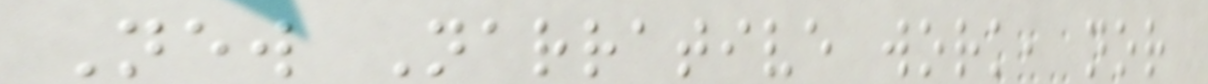New Narrative work, nor
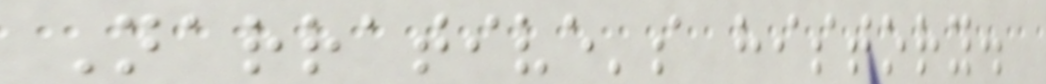Narrative's history.
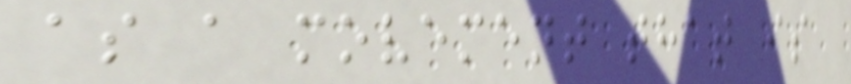as a movement that is
